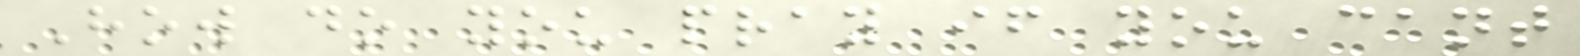How do you pray if you cant
